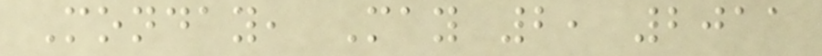Monday, May 2, 2011
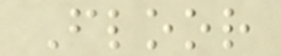Floor
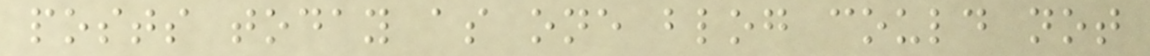posts today as one blog could not
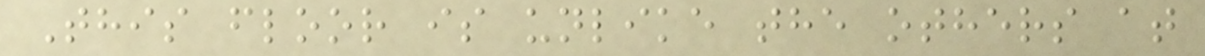This floor is unlike the others at
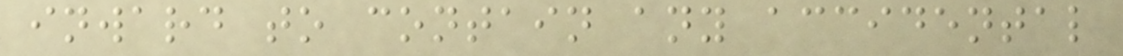inward to contain any accidental
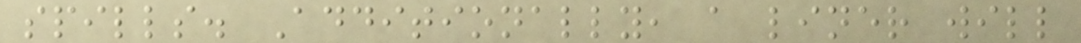spills. Additionally, a liner will
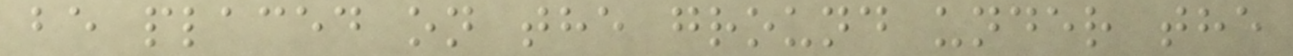be placed on the ground under the
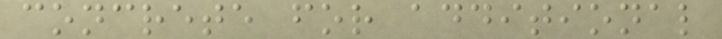concrete for additional
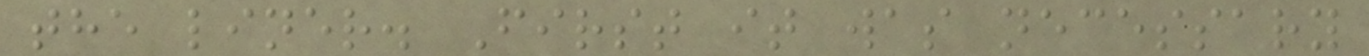the liner. First it was necessary
